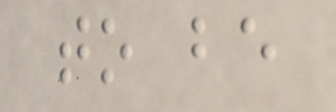to be
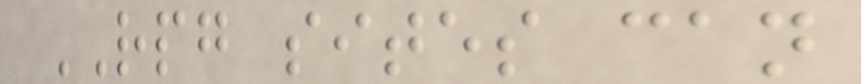RPG sites can
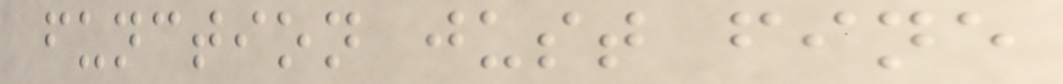function just fine
